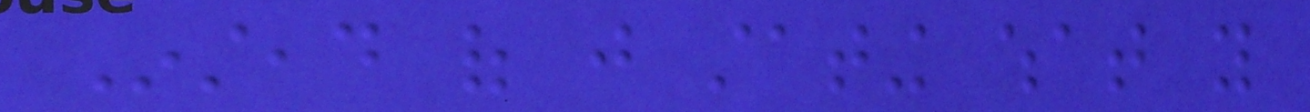Instead of just stating what you
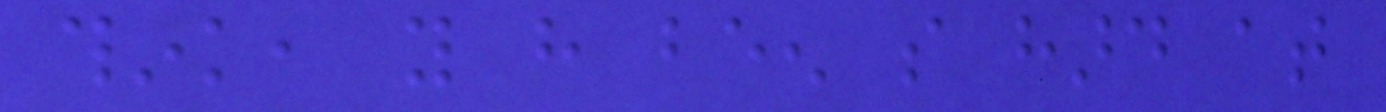think, you have been so hard at
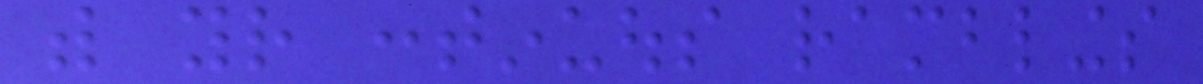with your continuous ramblings
